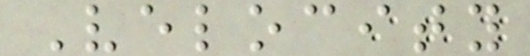Velocity
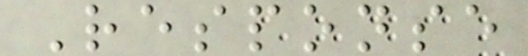Response
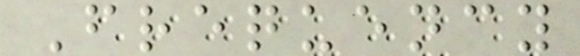Frequency
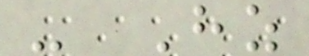- Hz
